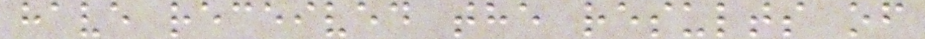have received the results of
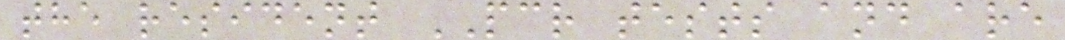the resident PCR tests and are
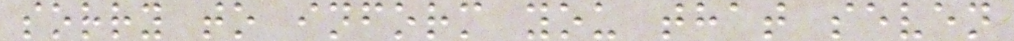sorry to inform you that seven
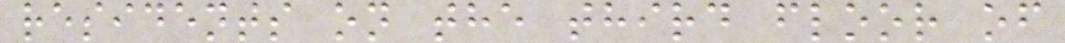residents on the third floor of
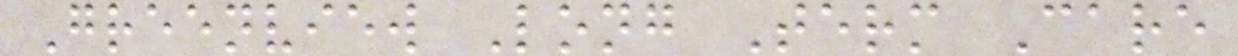Greenview Long Term Care
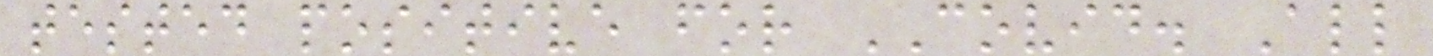tested positive for COVID. All
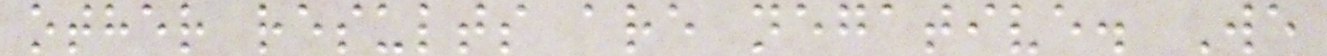other results are negative. We
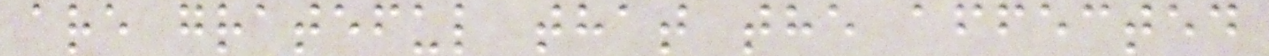are grateful that the affected
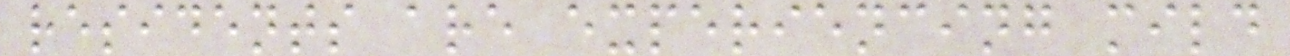residents are experiencing mild
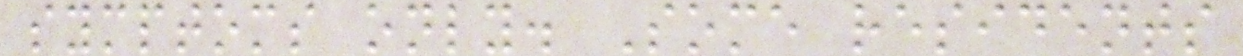symptoms only. Some residents
